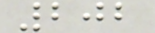202
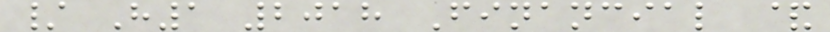/ H1 2018 Financial &
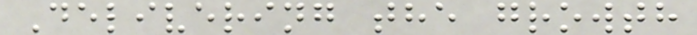Delivering the growth
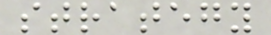strategy
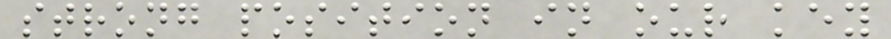strong position in our key
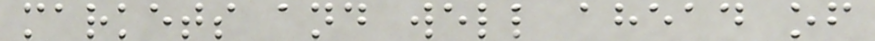markets and well ahead of
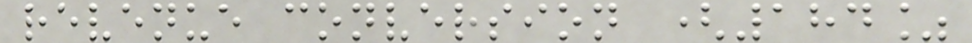revenue conversion (184%
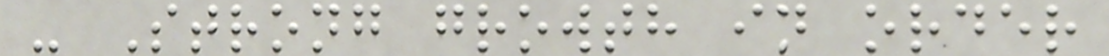- Strong growth in order
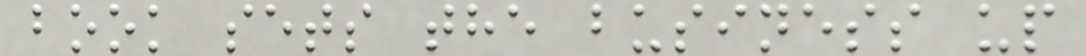book sets the business up
